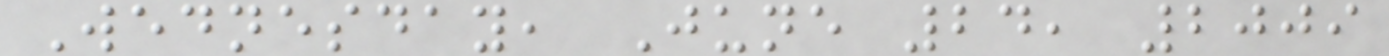Wednesday, June 24, 2009
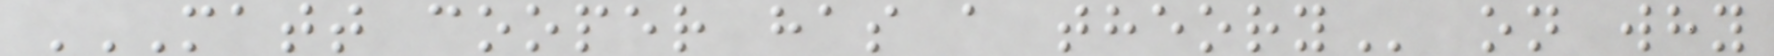MATT COOPER HAS A THEORY on why
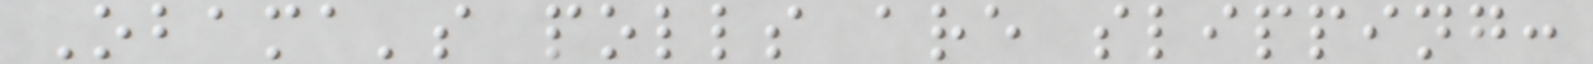Obama's polls are slipping:
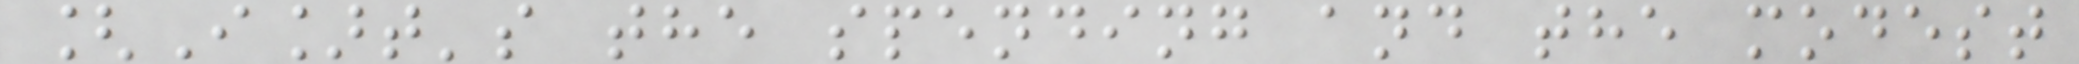[I]t's the spending and the modest
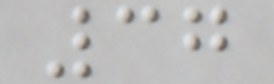37
